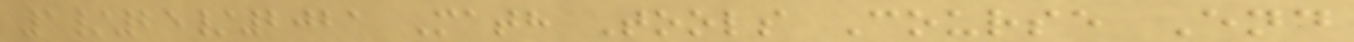1/25/2021 Math Tools Course End
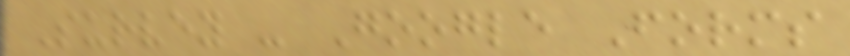Survey - Google Forms
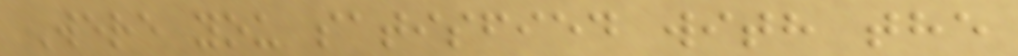Were you satisfied with the
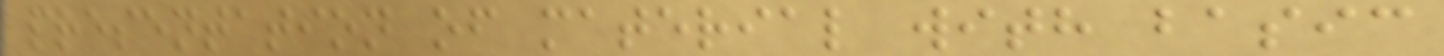presentation of material with basic
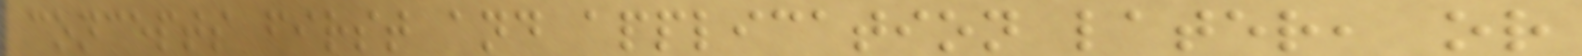concepts first and application later, or
